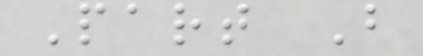Part B
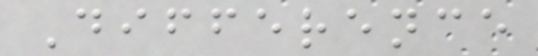Difference
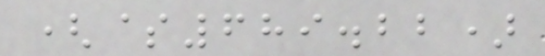($689.22)
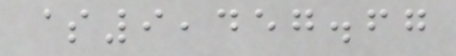$9,457.67
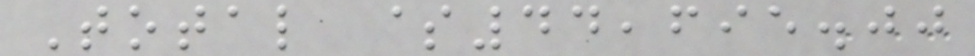Total $44,695.00
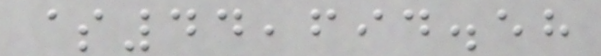$44,694.58
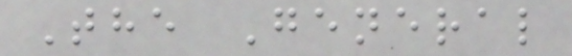The General
